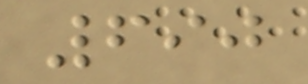690
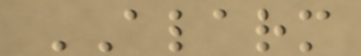ALARM
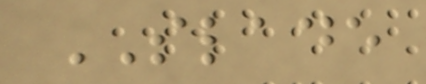SLADE
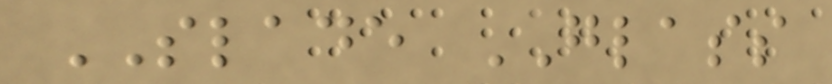SLADE GLASS
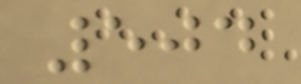504
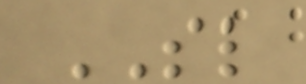SL
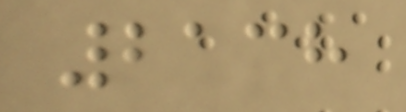2138
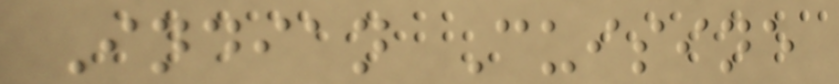Indian Cuisine
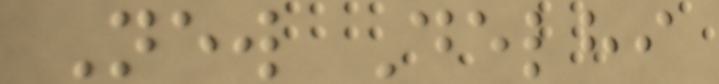New Delhi
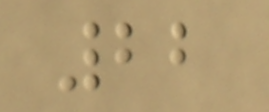22
